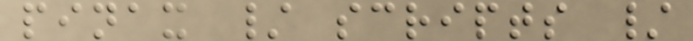pinax / scripts /
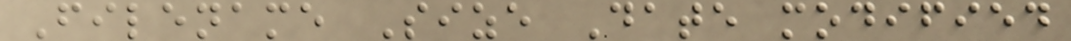Filename Size Date modified
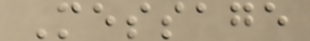Message
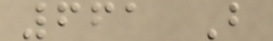661 B
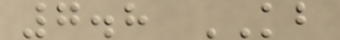7.8 KB
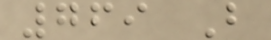769 B
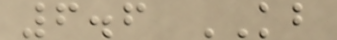6.6 KB
